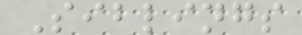Siblings
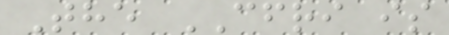The CFRI is
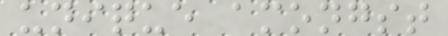unique amongst
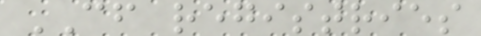CF registries
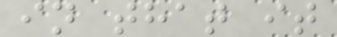in that it
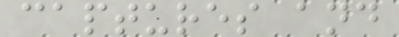captures and
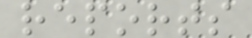reports
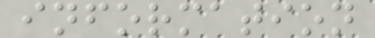information
